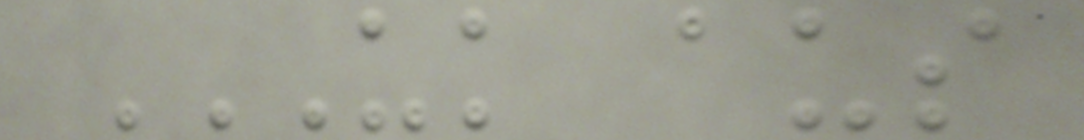UK AUS
